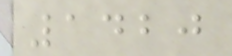1420
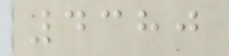4380
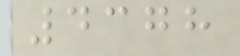4378
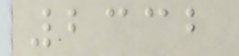2332
